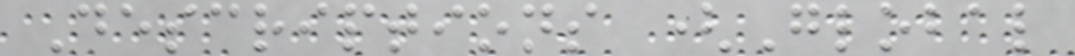Descriptions (Global
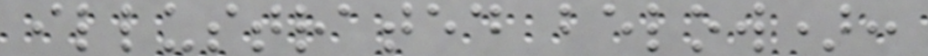illustrated below):
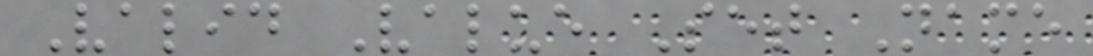Valid Value Set Name
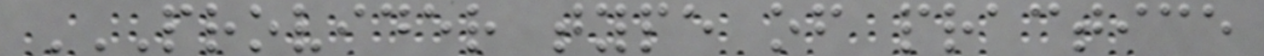PROVIDER TYPE OF PRACTICE
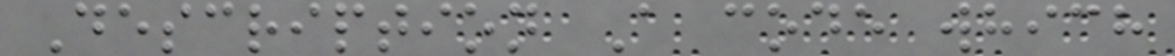Description A code which
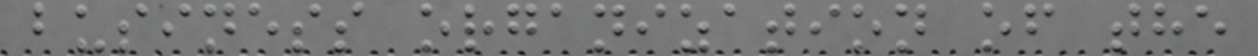business organization of the
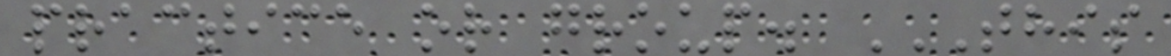practice or group. THIS
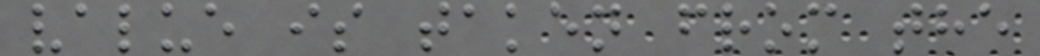value is taken from the
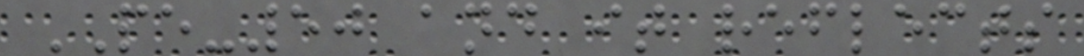PE-50 and it reflects
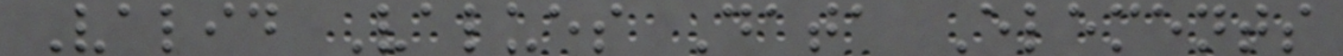Valid Values Data Elements
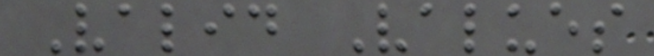Valid Values
